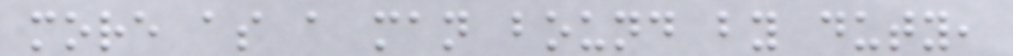more as a man bound by duty,
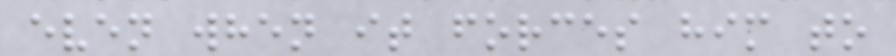even when it forces him to
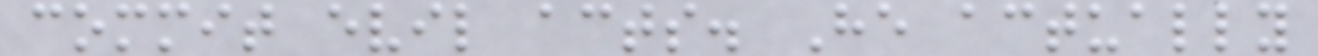commit evil acts. He actually
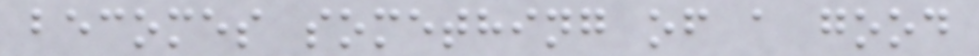becomes something of a good
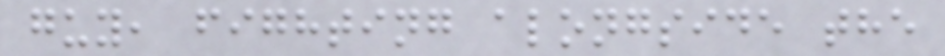guy, fighting alongside the
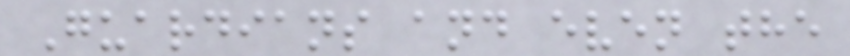Guardians and even the
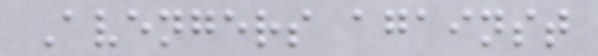Avengers against
